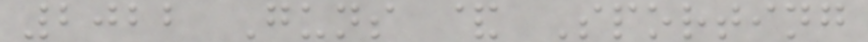2022 Guns & Sporting
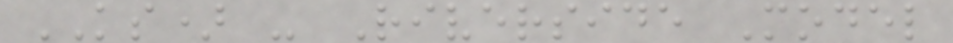KS) - Riverside Model
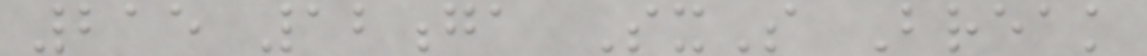215 12ga SxS Break
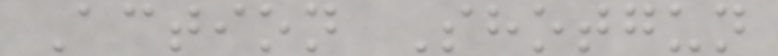Action Shotgun
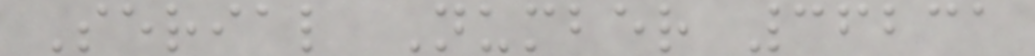Serial Number 36231
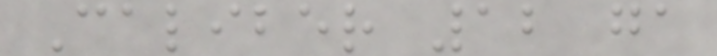Caliber 12 ga
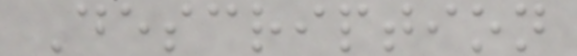Description
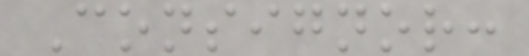Consignor:
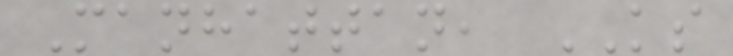Manhattan, KS
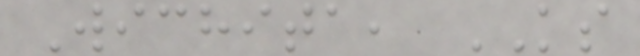Wichita, KS
